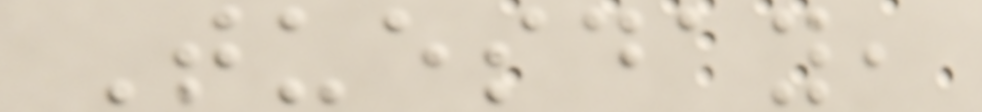Tuesday,
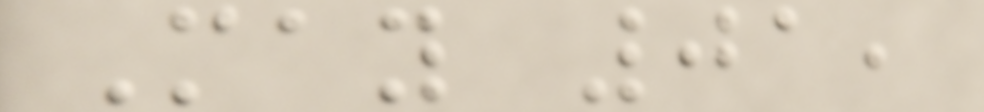May 01,
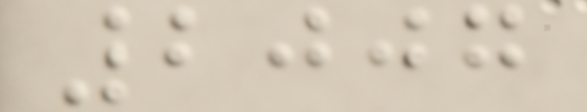2007
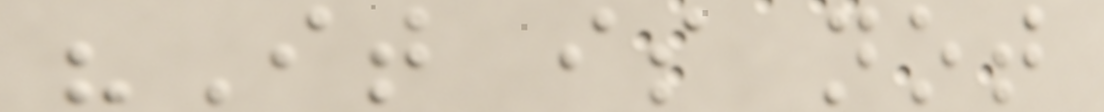"It is not
